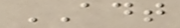ADT
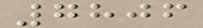7806
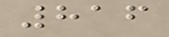816
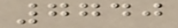7740
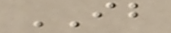IB
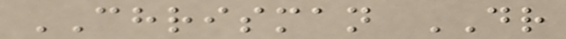CHRISMAN DR
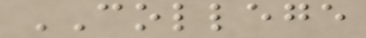COLLEGE
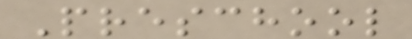Preschool
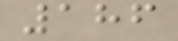186
